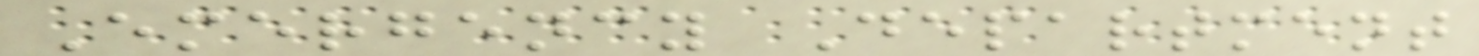Emergency Department
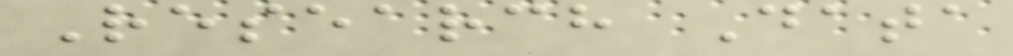Research Data
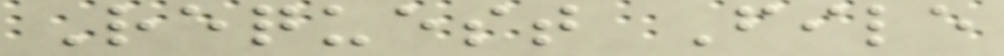Request File
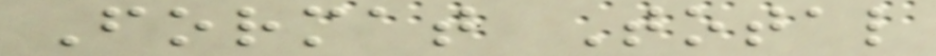Format Total
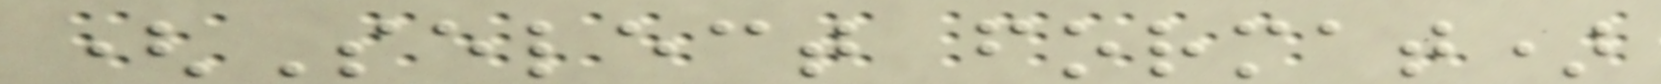(Select format)
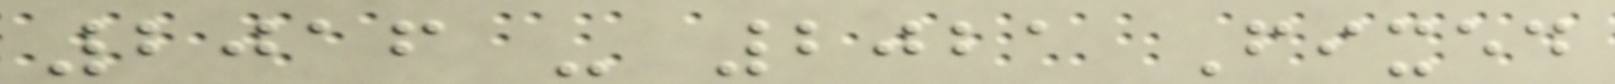2016 - 2021 Fixed
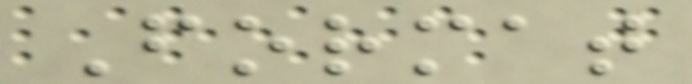Format
